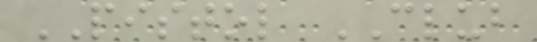PISTOL CLUB
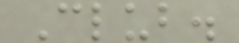Club.
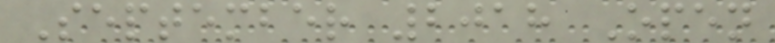September 2018 Open
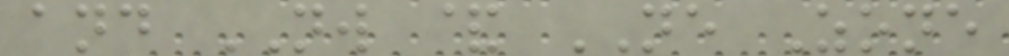and NW & NE Zone
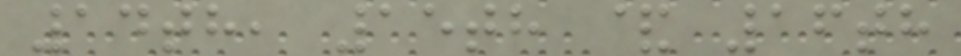14th, 15th & 16th
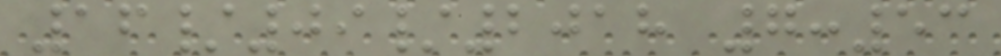16/09/2018 7:53
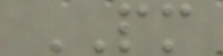PM
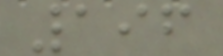196
